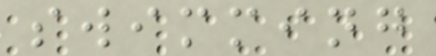swimming
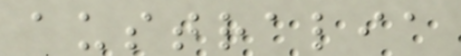australia
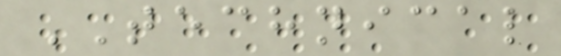TECHNICAL
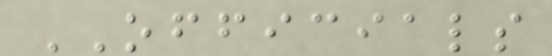OFFICIALS
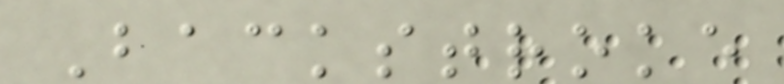Backstroke
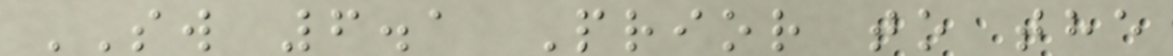SW 6.1 Prior to the
